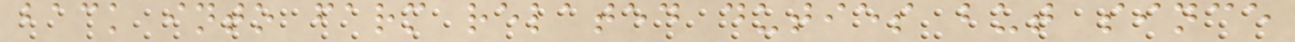back into farm related duties but since
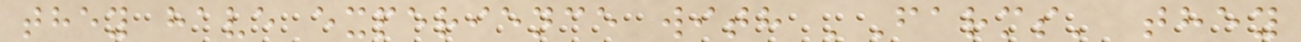they have experience with 'Farms' they
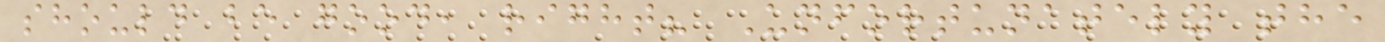should be good, right? Unfortunately the
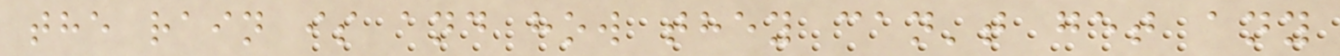the rain is and how they can't get any
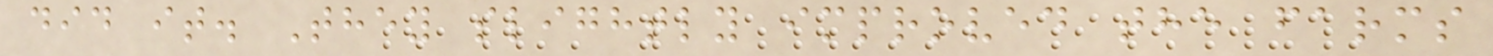did it. They slightly improved the farms
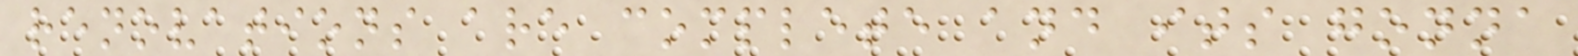renovations are complete and its gonna
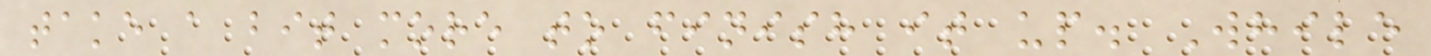take a bit more to finish it up. While
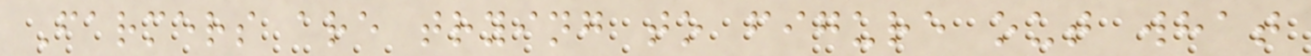Farmers are trying to figure out what
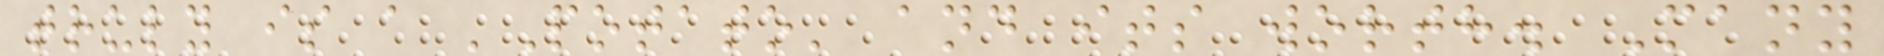truly is a 'Potato' and its worth. Many
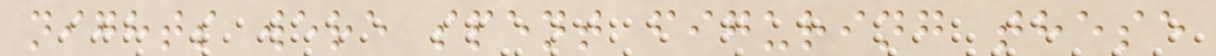nights were spent figuring these
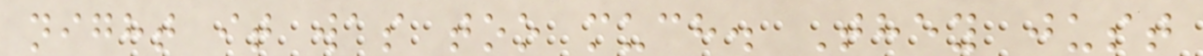night it was too much. They just
